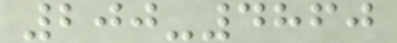200-4860
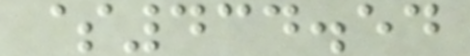$434.54
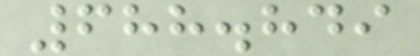688.849
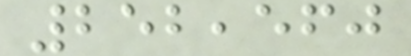252,560
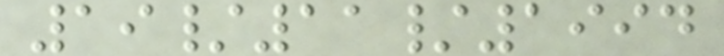19/11/1994
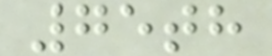75th
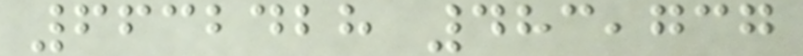6632428 483,737
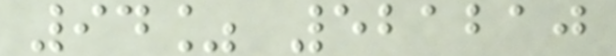94% 521210
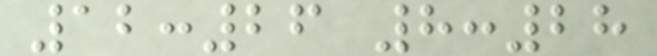12:26 8:28
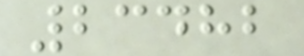23482
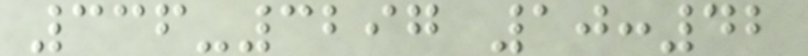336-3297 10:42
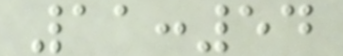11:54
